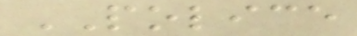POLICE
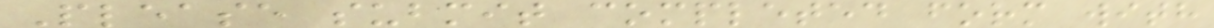Please submit completed form with
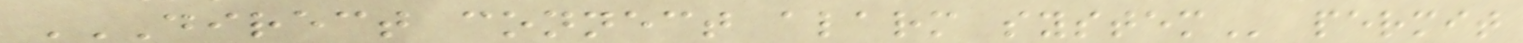DIRECT CONNECT ALARM SYSTEM permit
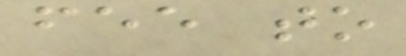fee to
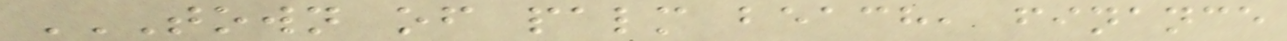TOWN OF PALM BEACH, FINANCE
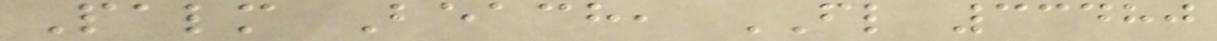Palm Beach, FL 33480
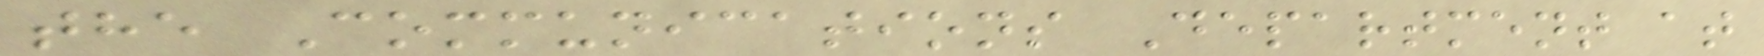the Communications Department at
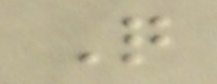Q
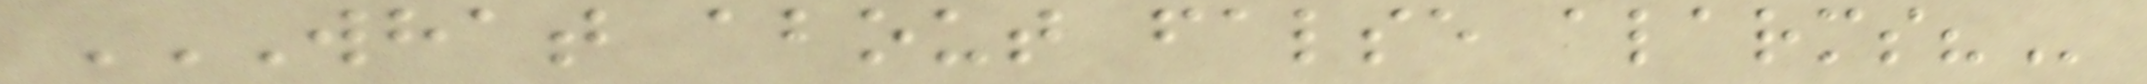WHAT ABOUT FALSE ALARMS?
